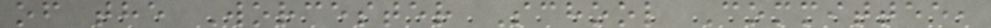of the Worcester School Committee,
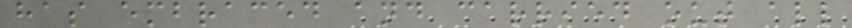has embraced and carried out all
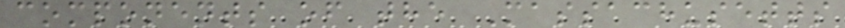components of the Massachusetts
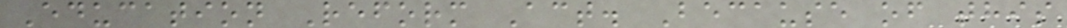Education Reform Act. Because of this
